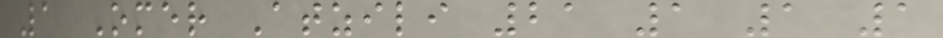1 Omer Atzili 21 1 1 1
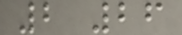2 26
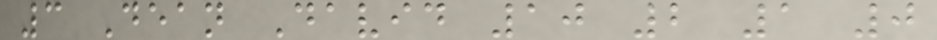3 Dean David 10 2 1 0
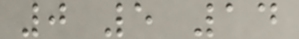0 5 14
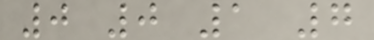0 0 1 7
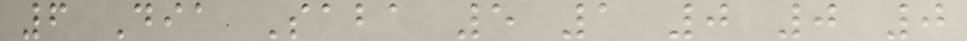6 Dia Saba 5 1 0 0 0
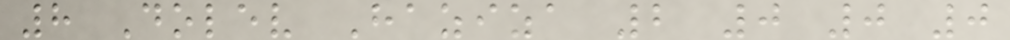8 Dolev Haziza 2 0 0 0
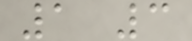1 3
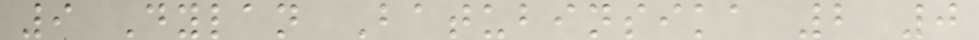9 Dylan Batubinsika 2 0
